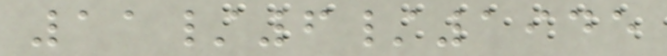11/6/1945
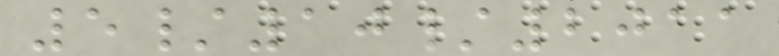5/10/2011
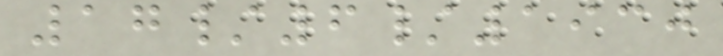17/6/1930
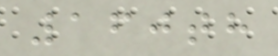160th
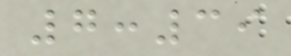7:39
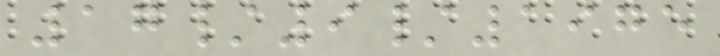17/9/1975
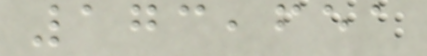173,651
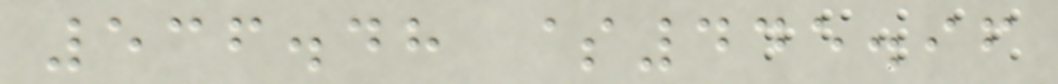536.48 $445.96
